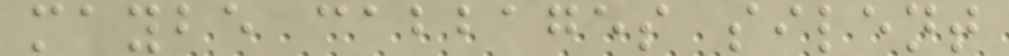maybe cabbages silent
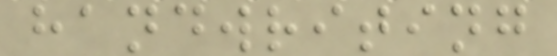handwriting
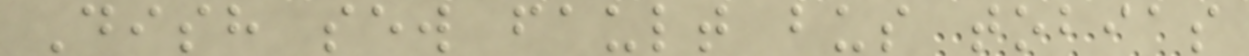Dish sew fault bus tobias
